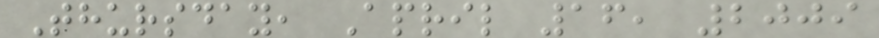Thursday, April 16, 2009
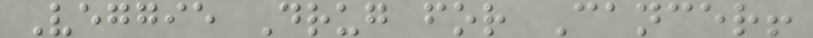Veggie Drug for Cancer!
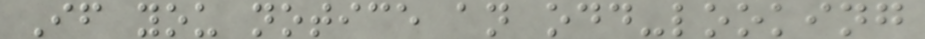If you notice an odd-looking
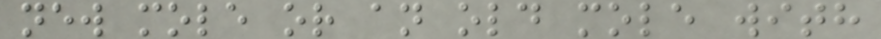new mole or an old mole with
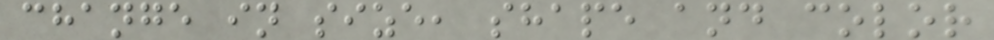change in size, shape and color
